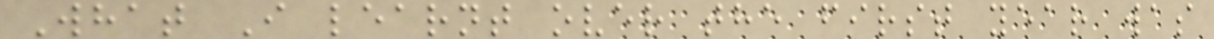What I learnt over the first year was
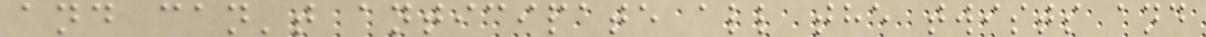and can't anticipate all the twists and
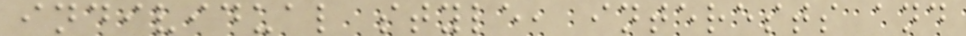individual style, interests and
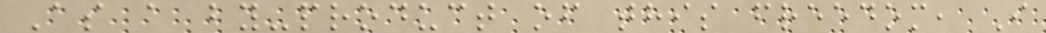As a by-product of this freedom, I
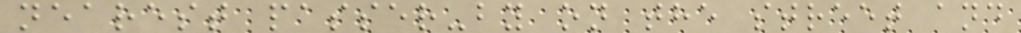nearest passer-by on the street and
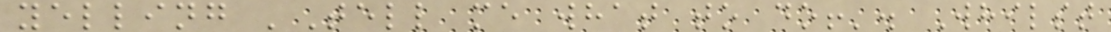yelling 'Tell me what to do!'. Whilst
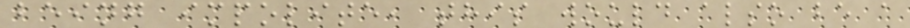being impolite, this would also be a
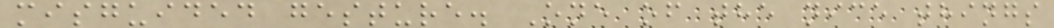misguided gesture. One of the nice things
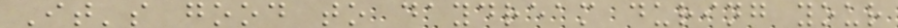It's good to daydream during your
